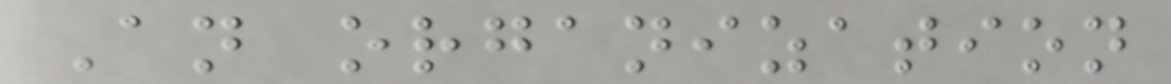An organization
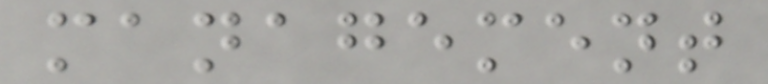management
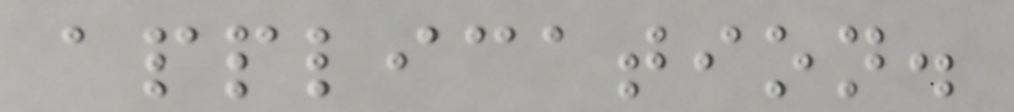application.
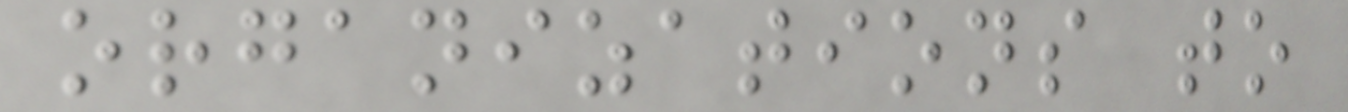organizations to
